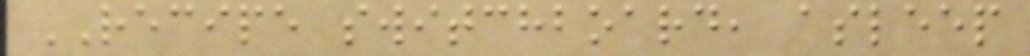RECIPE switchboard, asleep
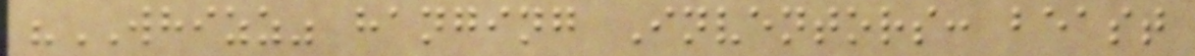"WHIZZ" hanging Inventors: beast
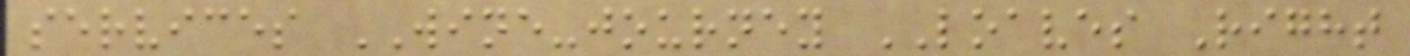services WINE-journey LOAVES Right
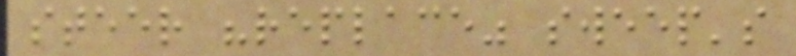steer "replace" sweep's
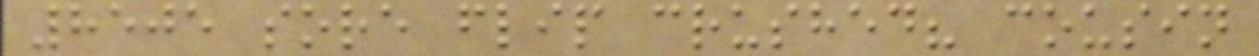8505 sore flip crushed? cousin
